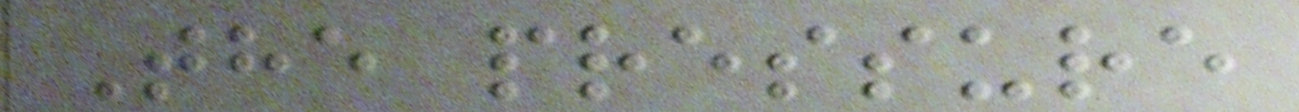The pressure
